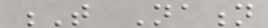T Nation
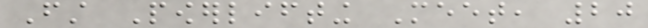First Powerlifting Meet, 20
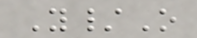Y/O
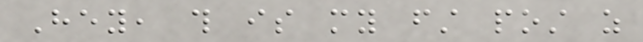Hey, this is my first post as
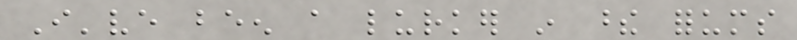I've been a lurker in these forums
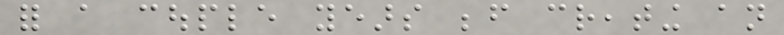for a couple years before creating an
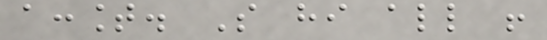account. So hi all !
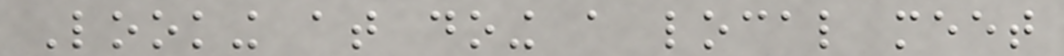Looking at doing a local meet
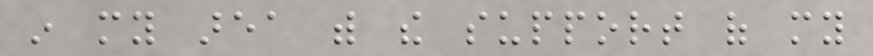in my area with the support of my
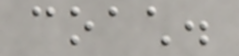coach.
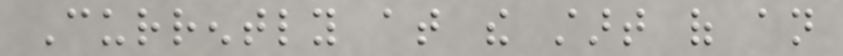Currently at the start of an
